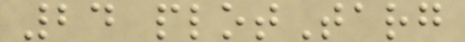24 plotTarg
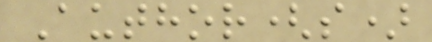Author(s)
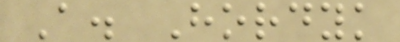A. Hordyk
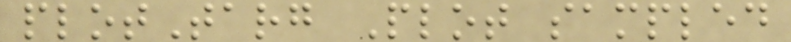plotTarg Plot sampled
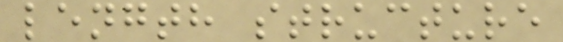length structure
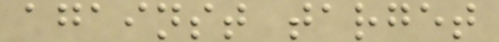against target
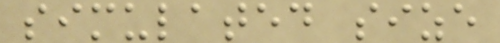simulated size
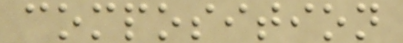composition
